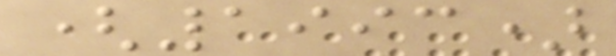(1993)
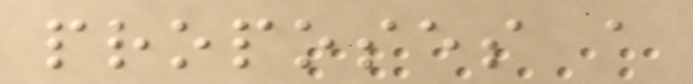proposes a
